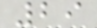29
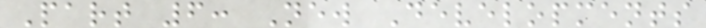Part 6: New Developments
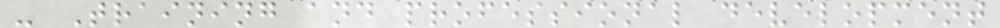- Training and professional development
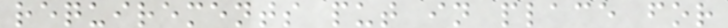requirements put in place for
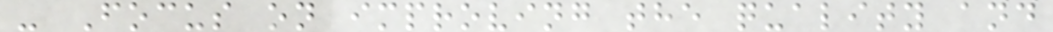- Focus on improving the quality and
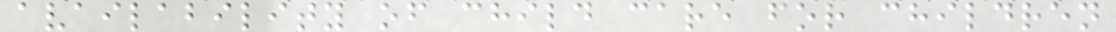availability of child care for children
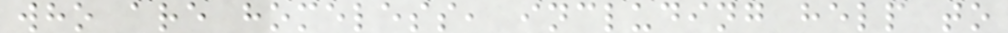who are homeless, including help to
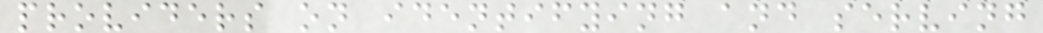providers on identifying and serving
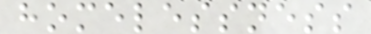homelessness
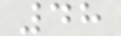48
